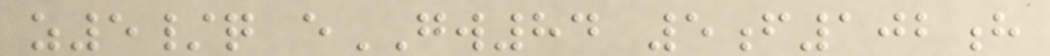z5/q eGW84 5f102h
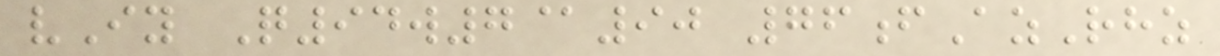vIy Q94w7@90 76fAzRhz
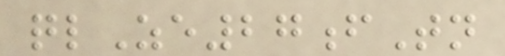qlZe27fTn
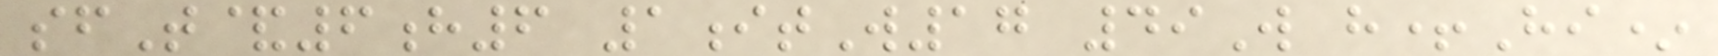sfT&6h6 1itW17 49W h+Hi*
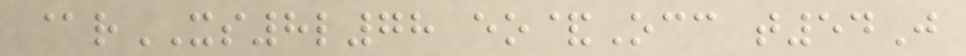@rXS8l78 eo&Occ t54J
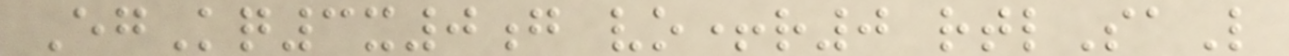EgKq3x0g vo+r0 rtlSaL
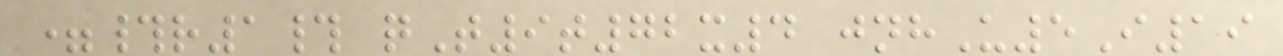=#r1# qT9t72x4 jnhU5I19
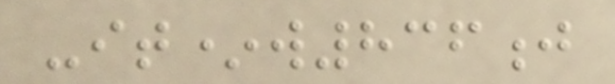-it*w836j
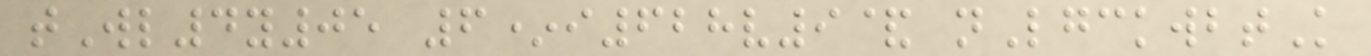tWl4y05 6*i628v9& nLgckwbtK
